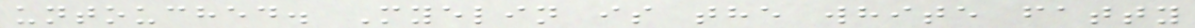untouched. Myelin is the white fatty
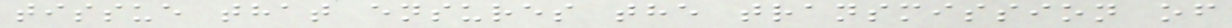tissue that ensures the transmission of
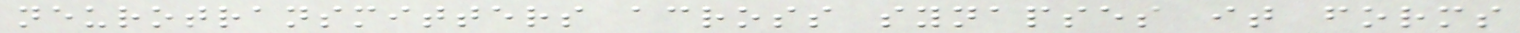neurotransmitters across synapses it forms
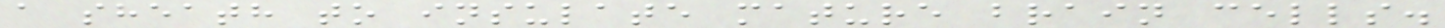a sheath to insulate mature brain cells.
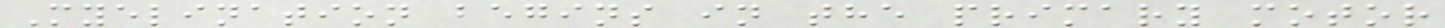Myelination begins in the primary motor
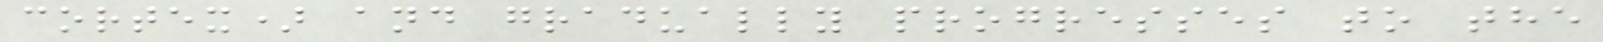cortex) and gradually progresses to the
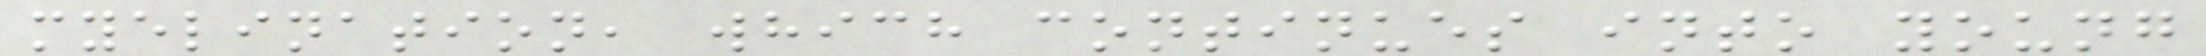myelination, which continues into young
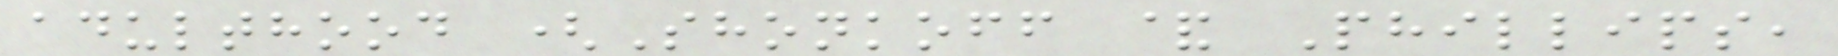adulthood (Shonkoff & Phillips,
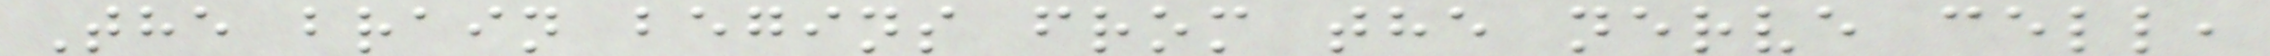The brain begins from the nerve cell,
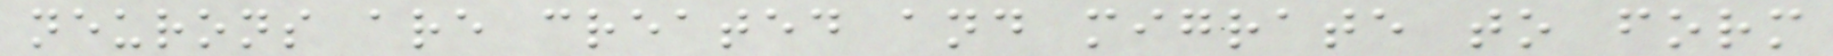neurons are created and migrate to form
